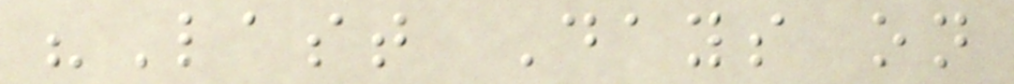"Last Days on
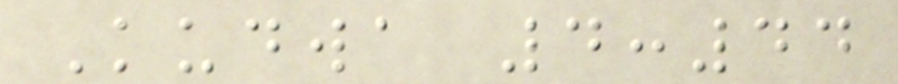Kudwa 4:44
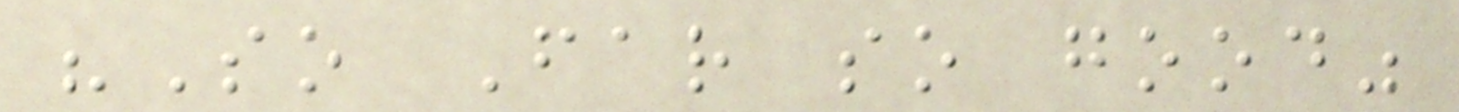"So Far so good"
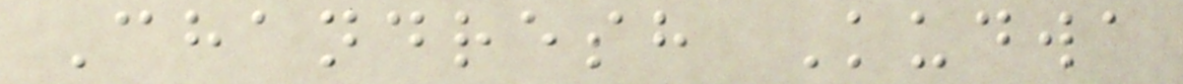Chandresh Kudwa
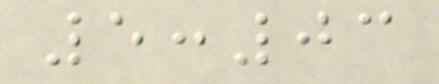5:03
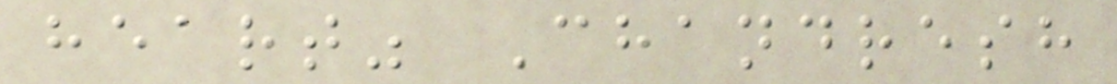heart" Chandresh
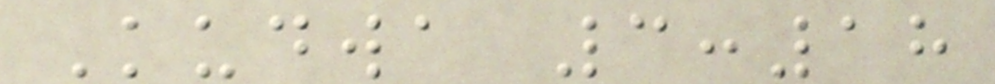Kudwa 3:18
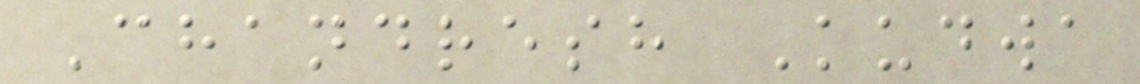Chandresh Kudwa
